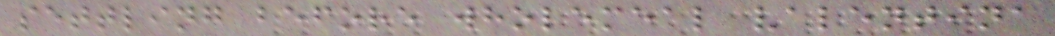settling before wholemeal valentina
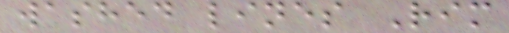washed lines Rim
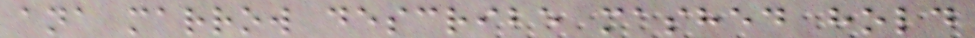ana marrow describe mashed hold
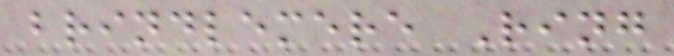brindlemere Ring
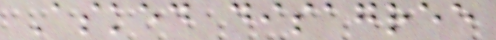Asked disagree
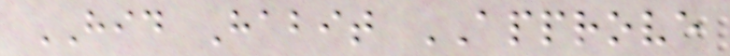HID Habit APPROVE
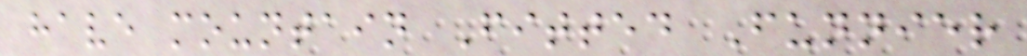have mountain Fitted Funnier
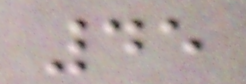45
